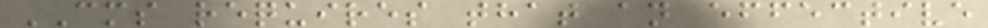CMS requires that an effective
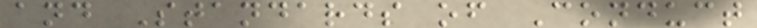and Standards of Conduct
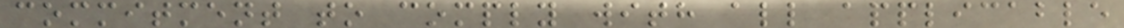commitment to comply with all applicable
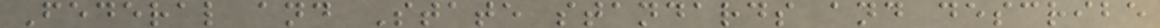Federal and State standards and describe
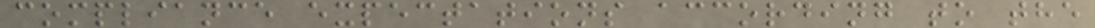compliance expectations according to the
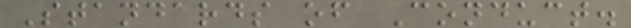Standards of Conduct.
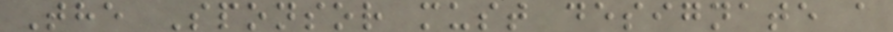The Sponsor must designate a
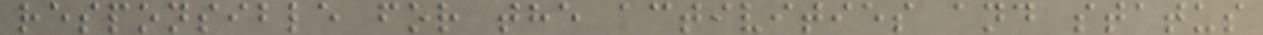responsible for the activities and status
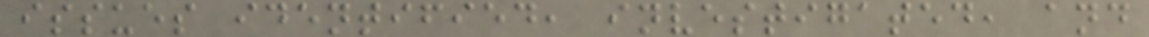issues identified, investigated, and
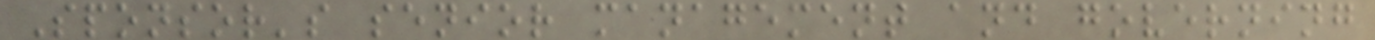Sponsor's senior management and governing
